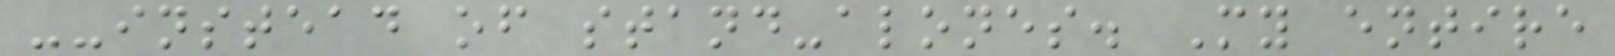--instead of stand-alones. My entire
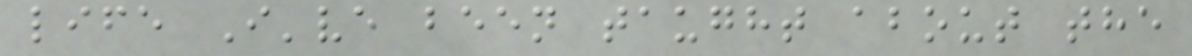life I've been taught about the
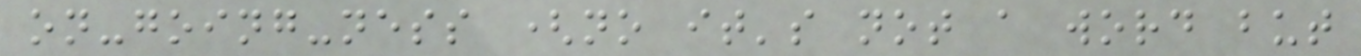on-going-ness (no it's not a word but
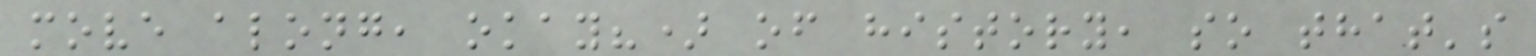move along, okay?) of history, so that's
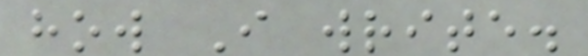how I write.
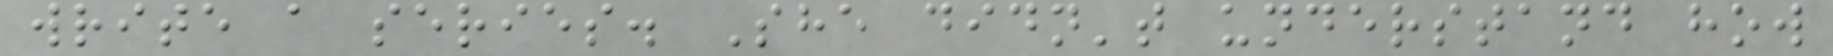write a series. She didn't understand how
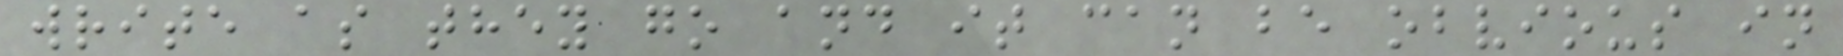write as they go and it can be obvious in
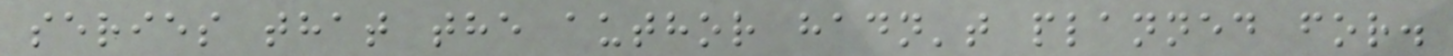series that the author hadn't planned for.
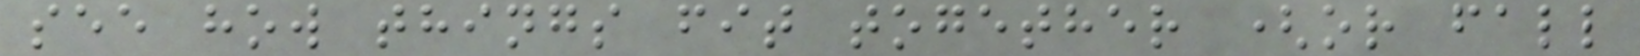see how things fit together (or fall
